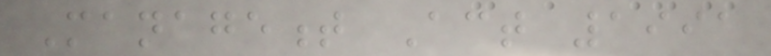Management Act 1991
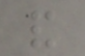and
